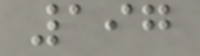197
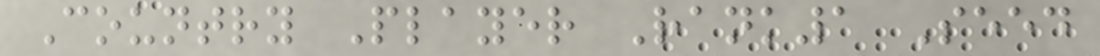Country Player Rank1 Seed
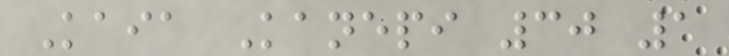Kaia Kanepi 30 1
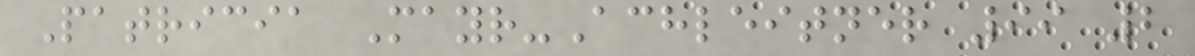Patricia Mayr-Achleitner 99 2
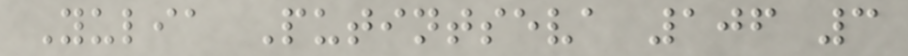Yulia Putintseva 106 3
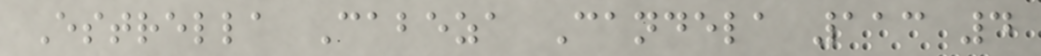Estrella Cabeza Candela 113 4
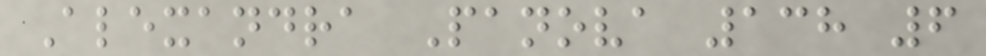Alexandra Panova 138 6
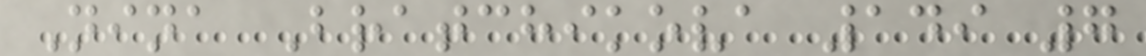Nina Bratchikova 149 7
